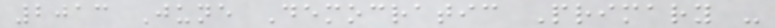2013 June Democratic Primary -
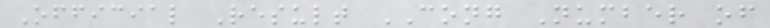Official Result CONG Number of
